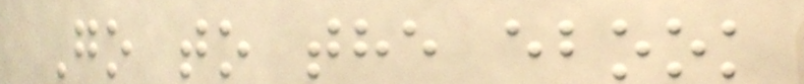Go to the ebook
